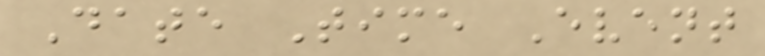Date Time Event
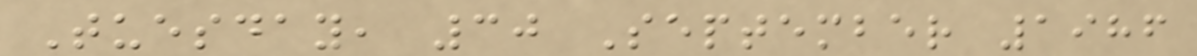Tuesday, 30 September 1986
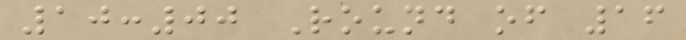10:00 Round of 16
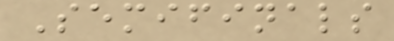Semifinals
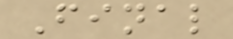Final
